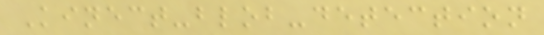Kinect-blob-detection
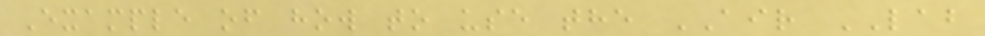Example of how to use the AIR LAB
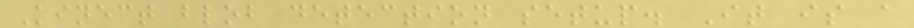Kinect blob detection setup. It is a
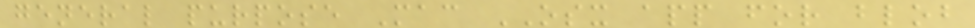general purpose Mac OSX app for blob
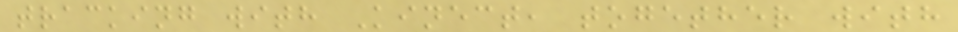tracking with Kinect, together with
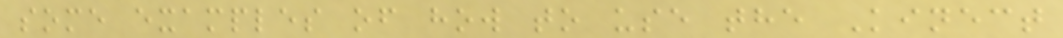some examples of how to use the Kinect
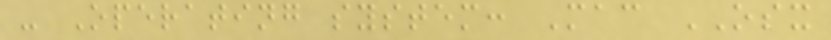- Operating system: Mac OSX
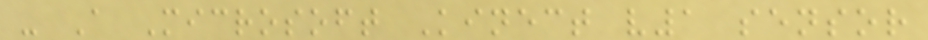- A Microsoft Kinect v1 sensor
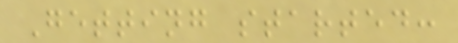Getting started:
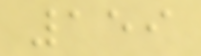159
